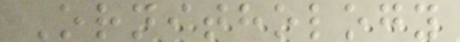Ornithology
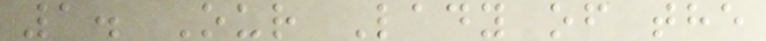1. Our Lady of the
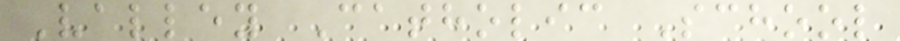Valley Catholic School
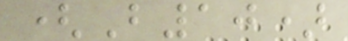(B10)
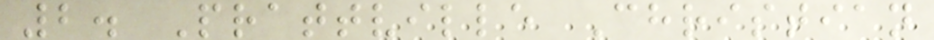2. Prattville Christian
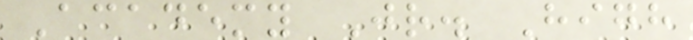Academy Jr. High
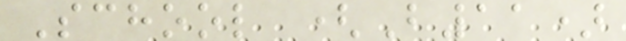School (B11)
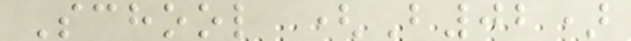School (B02)
